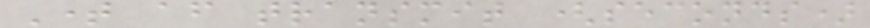Time after transmit (seconds)
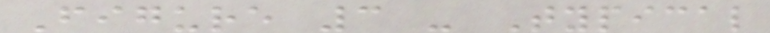Figure 3 - Typical
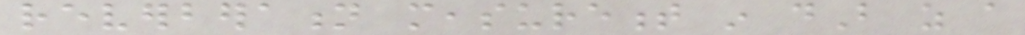reverberation measurement in dB as a
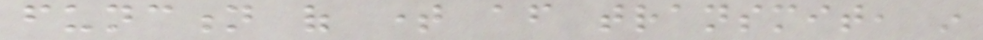function of time after transmit, in
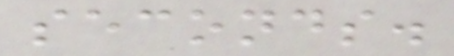seconds.
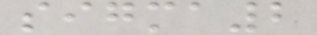sigma2
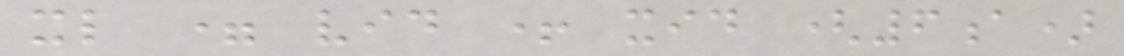xl = vid + xid (6a)
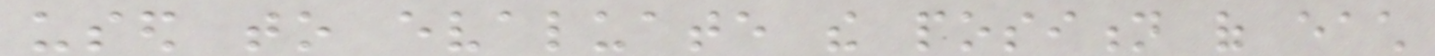used to evaluate the position of each
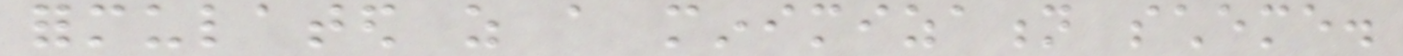formulated as a minimization scheme.
